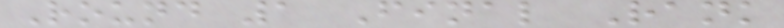Round 1 Final Rank
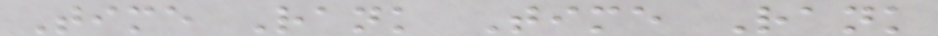Time Rank Time Rank
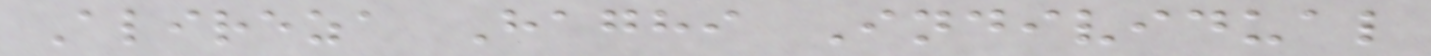Alireza Haghi Individual
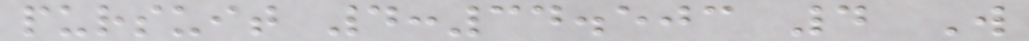pursuit 4:34.503 4 W
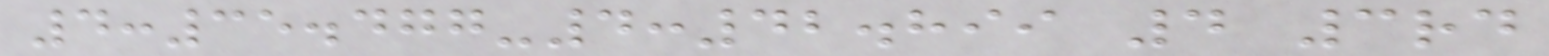4:35.477-4:42.899 4 3rd
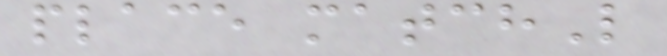place matchL
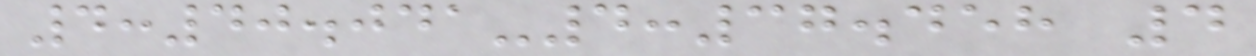4:40.041-4:37.458 4
